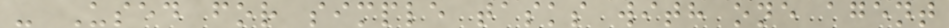- Used for simple tasks with one agent
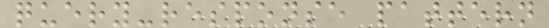query-response pattern
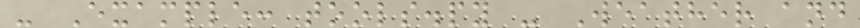- Example: tools.py - Weather and
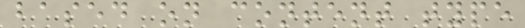based on content type
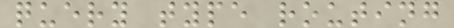query type routing
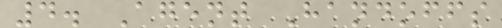4. Agent Handoffs
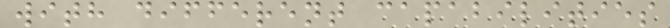with different capabilities
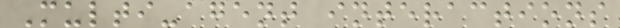Multi-agent interactions
